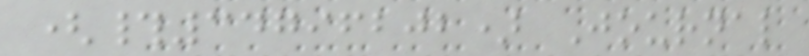(#34796202) Journal
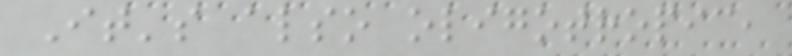It's also oligotropic,
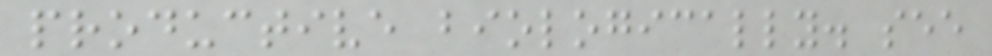productive biologically. see
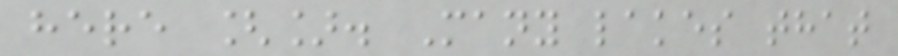here []. Many lakes that
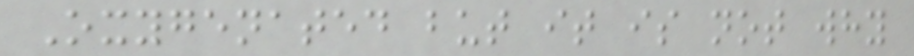Oxygenated but it is not why
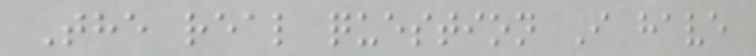The real question I have
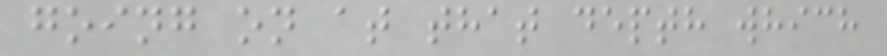going on at that depth which
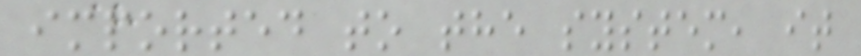imported to the system, it
